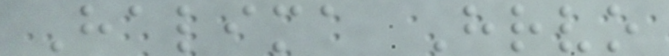Halima Hrvo
